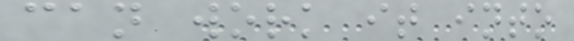can work it into
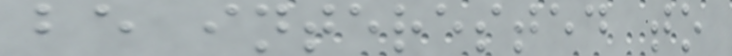be interested to
